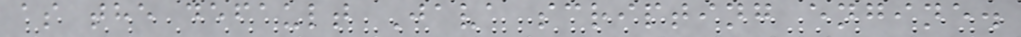as the default Java scripting engine.
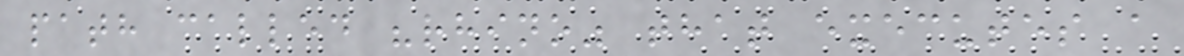path called "rhino" that executes a
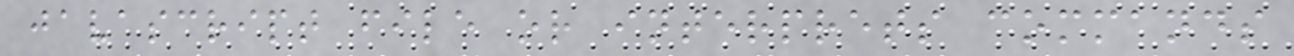javascript file or interprets commands
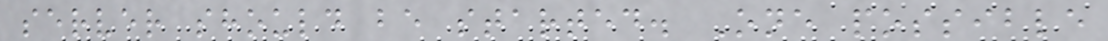server should be started. One possible
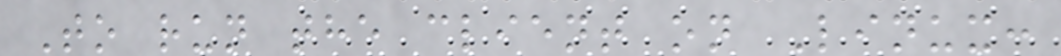To run the client on Linux:
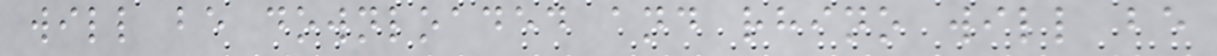will be downloaded and rhino will be
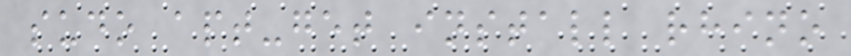sudo apt-get install rhino
